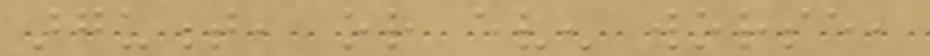argument, or even worse,
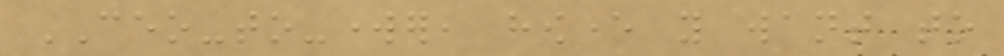CEO-to-worker, however you want to
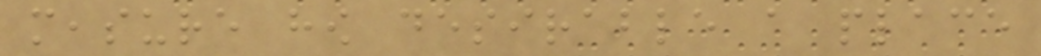measure how desirable a place
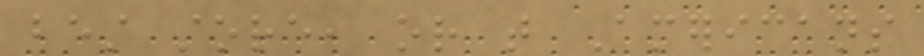best store, or that Americans
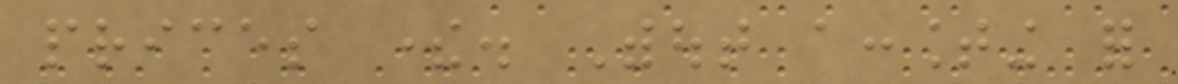prices there. Without accounting for
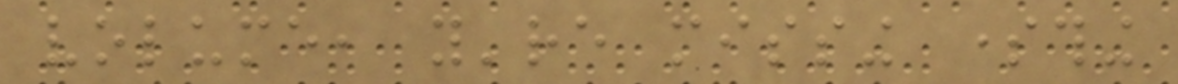volume, you're missing something
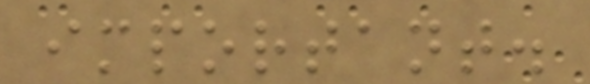important.
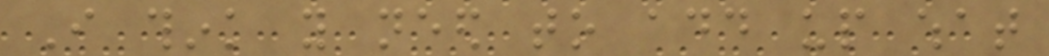I think you need to add up what
